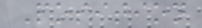Position
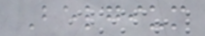Belgium
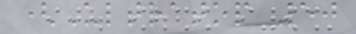(Ultratop 50
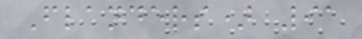Flanders) 91
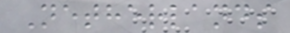Netherlands
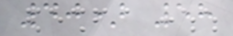40) 58
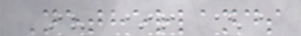Netherlands
